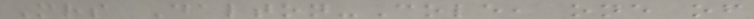Mrs Dalton-Cole, one of
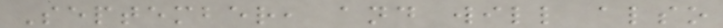September, and will also
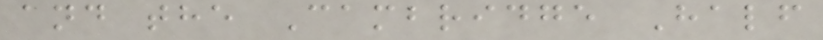and the Cambridge Half
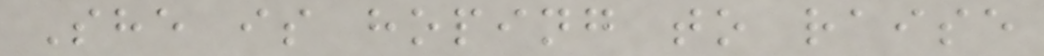She is hoping to raise
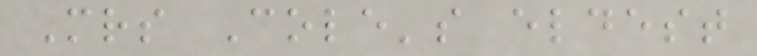Mrs Cole's eldest
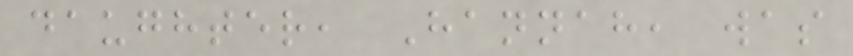daughter, Hannah, was
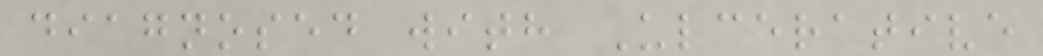diagnosed with Ulcerative
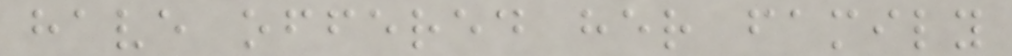have offered her family
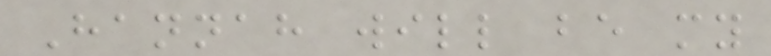Hannah will be my
